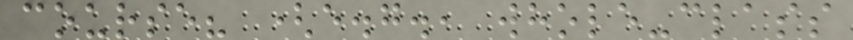course? (e.g., whole-class
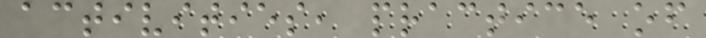activities, practice of
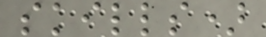skills)
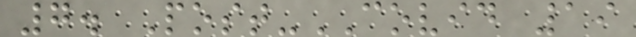7. Post-COVID 19
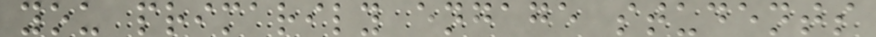you primarily engage students
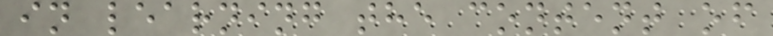in learning the content of
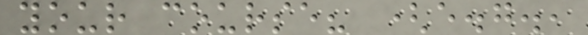your course? (e.g.,
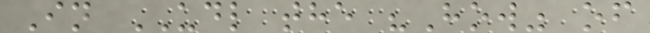In UDL the "How" of
